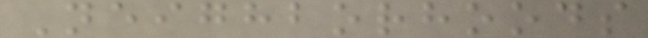Neighborhoods
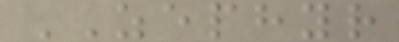ZEPHYR
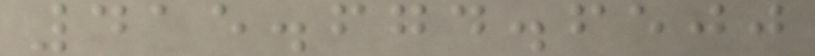415.674.6500
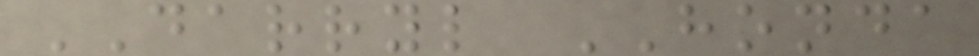DARRYL HONDA
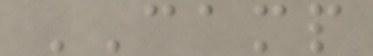CAMP
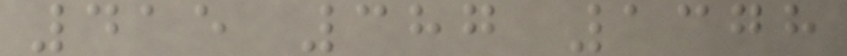415 387 1378
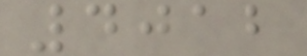4012
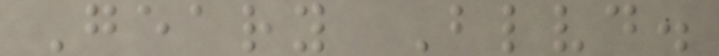Geary Blvd.
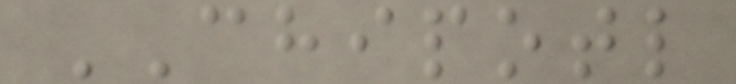CHIPOTL
